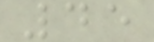45
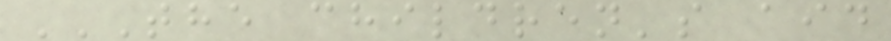THE CHILDREN'S AID
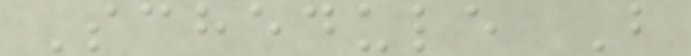Schedule B
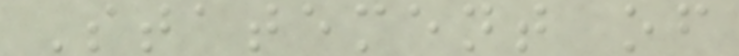Statement of
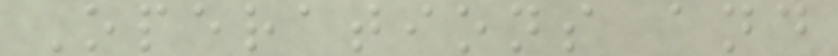Operations and
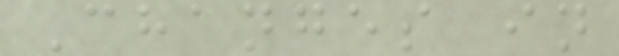Changes in
